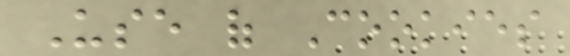Use of Cookies
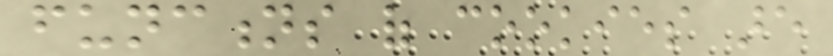functions of cookies are
